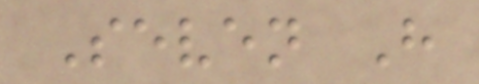Seven H
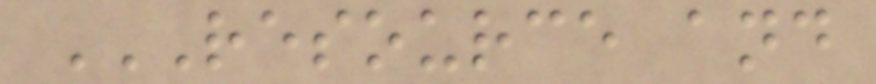RESOURCE AND
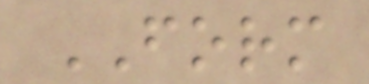FORM
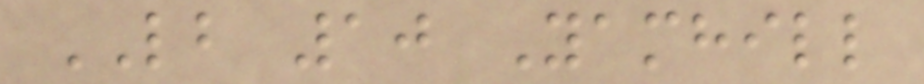LB 10 Yamhill
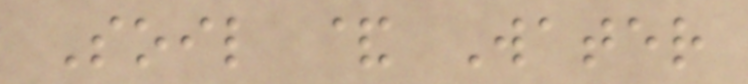Soil & Water
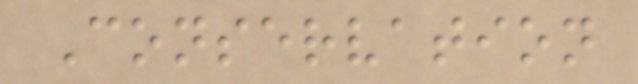Conservation
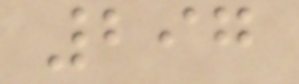297
